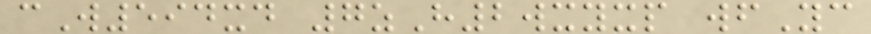cW594xd 7zH2wxyxp wfYc
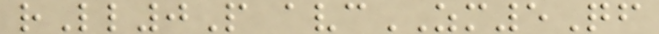rLl0P avcZM5Qf
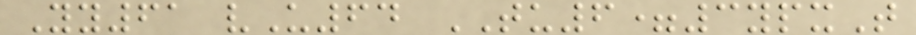Yy61 vU64 TU6=3ypxT
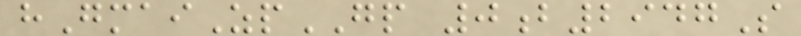hGmaiZpGP 0b2947S
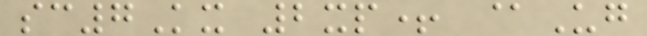sc7Kx 2xp+ @Ug
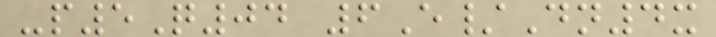-p5Q04 6E/Dn4x
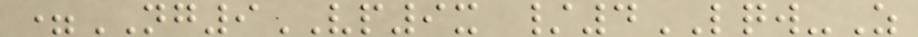=NG9VP9x /4LQW-Z
